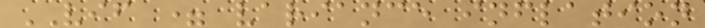VIF = variance inflation
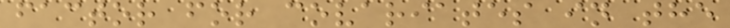factor for covariates in the
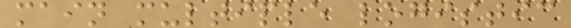main multiple logistic
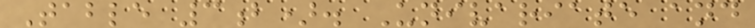Table 3b). Univariate and
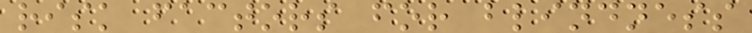risk factors for blindness
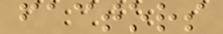factors
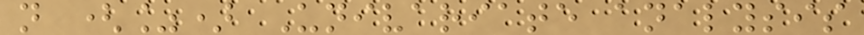n (%) Univariate analysis
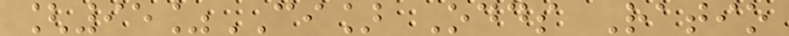[95%CI] Odds Ratio
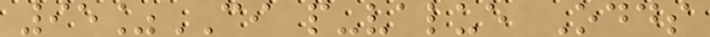95%CI p-value Odds
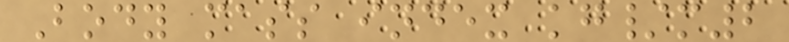Body mass index kg/m2
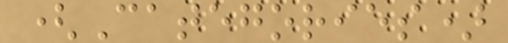(Categories)
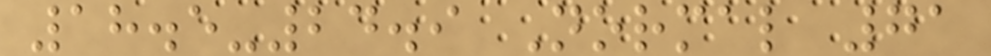18.5-24.9 Normal 71
